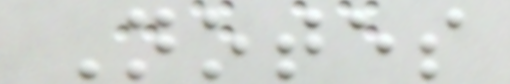Notes
